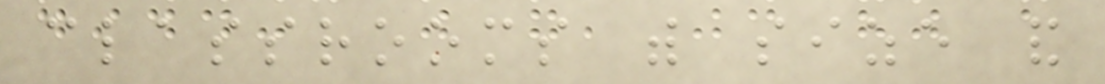classrooms with size and
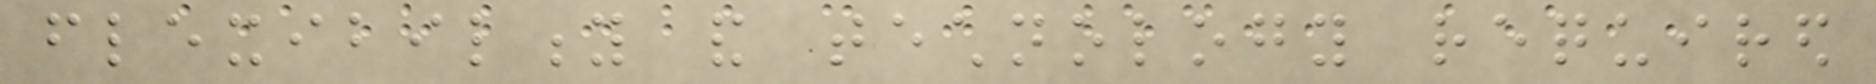flexibility and technology required
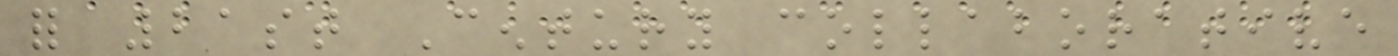for 21st Century collaborative
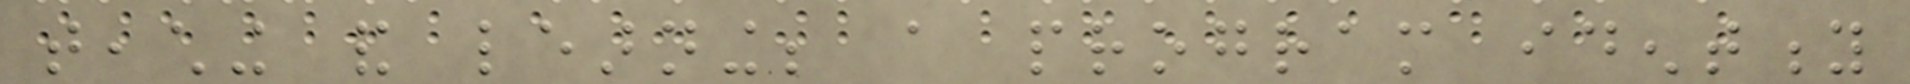teaching and learning; a program identity
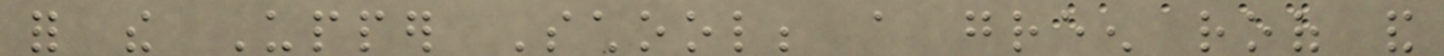for the Upper School; a green roof and
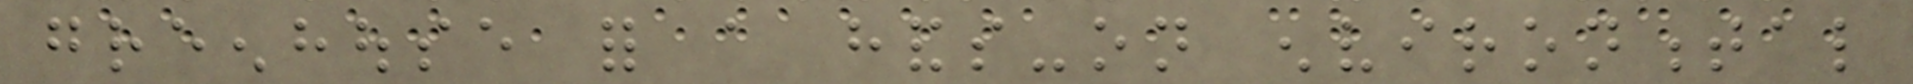greenhouse for a hands-on environmental
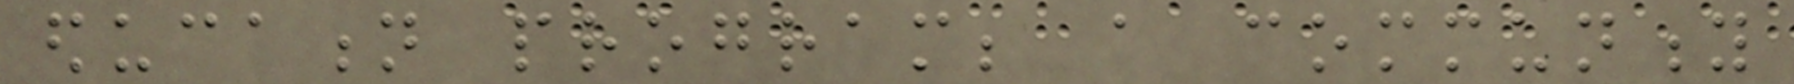education program; a community
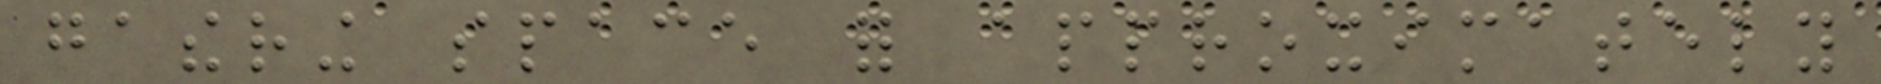gathering space for approximately
